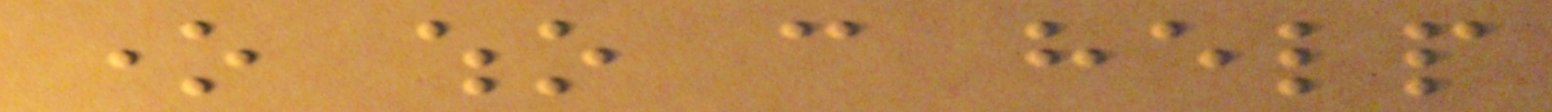one who can help
